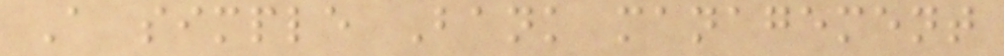A simple Bank management
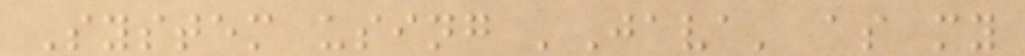System using 'Java' as my
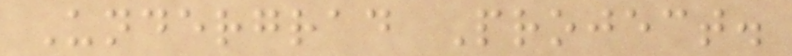Undergrad Project.
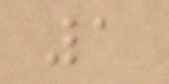1
